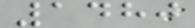1480
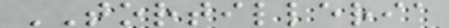TORTILLERIA
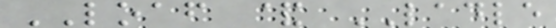LOAF & LADLE
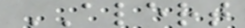ALERT
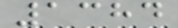1384
